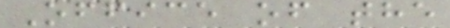Office of the
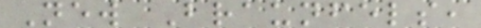New Braunfels,
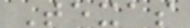Texas
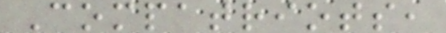Compatriots,
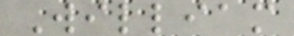William
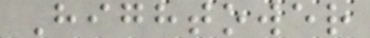Hightower
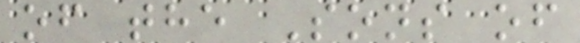of the Sons of
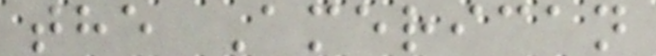the American
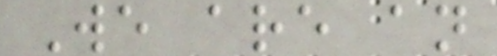We are an
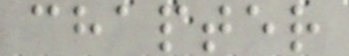chapter
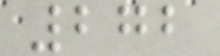272
